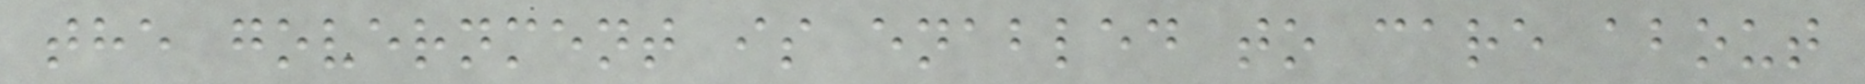the government is enabled to care about
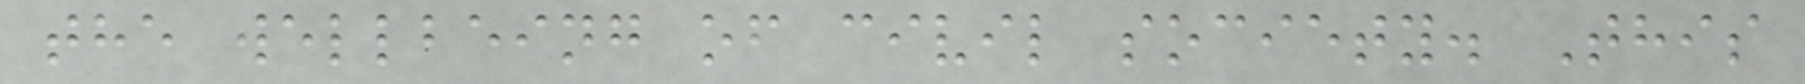the wellbeing of civil society. This
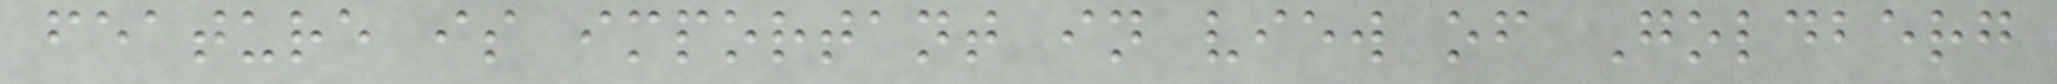feature is important in view of Goldberg
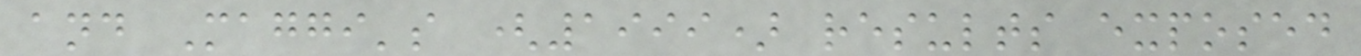and Maggi's (1999) results exposed
